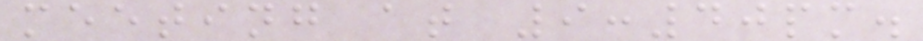meeting at 9:40pm.
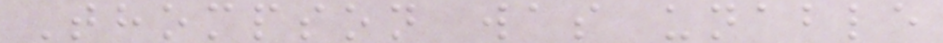Thompson was unable
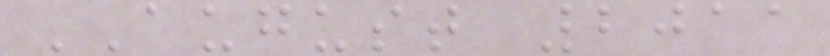AUGUST 2011
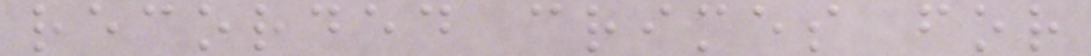recorded crimes for
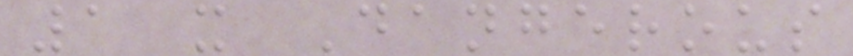1 x Dangerous
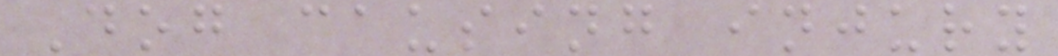Dog causing injury
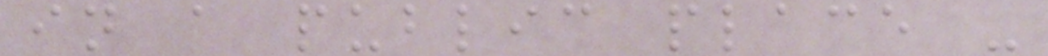in a public place -
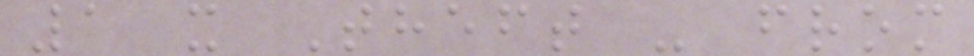1 x Theft - from
